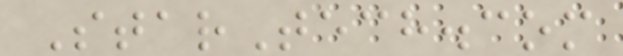StarTech.com
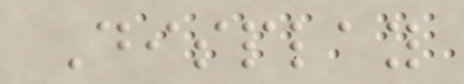Display
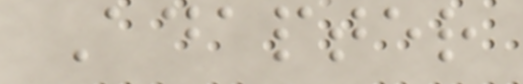Adapter
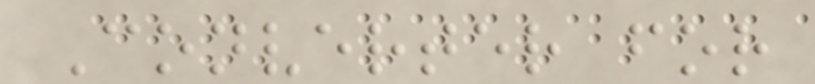Converter for
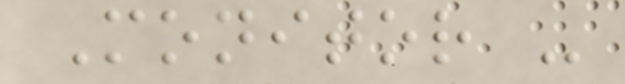Monitor -
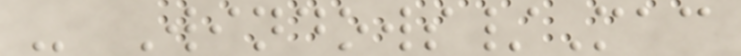- Windows/Mac
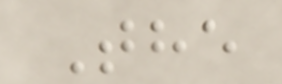The
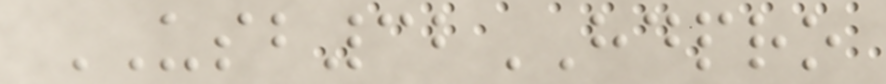USB32HDPRO
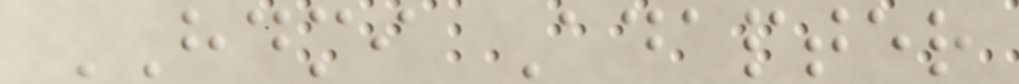HDMI Adapter
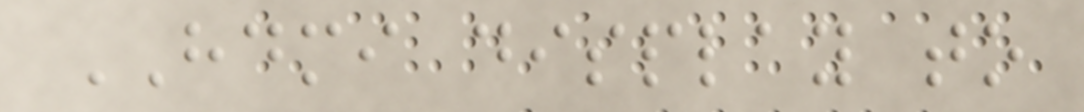HDMI display to
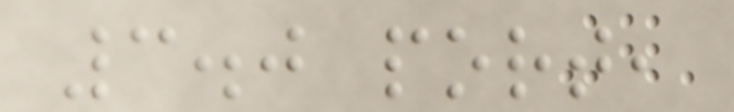3.0 port,
